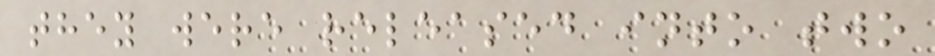they were released into two
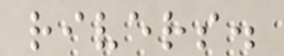rivers.
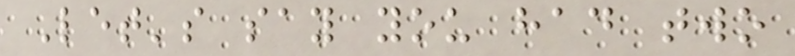Let's say you had two
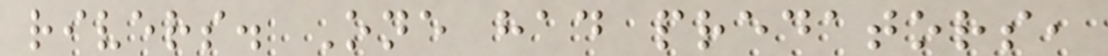rivers. One had predators,
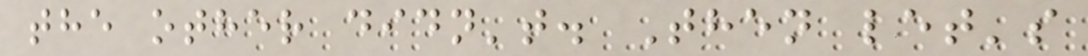the other didn't. Then let's
